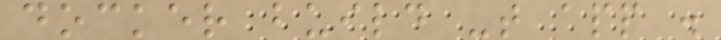docker build -t app .
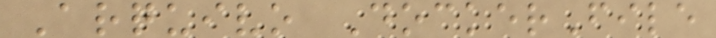Arquivo DockerFile
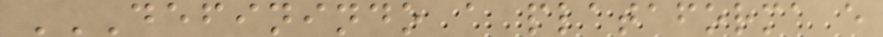DEFININDO A PLATAFORMA E
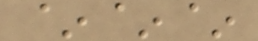~~~
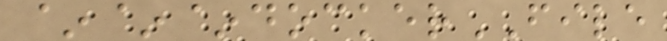~~~dockerFILE
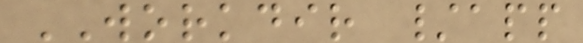WORKDIR /app
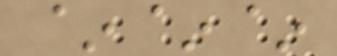~~~
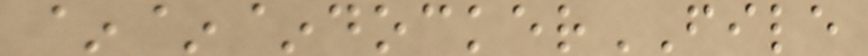~~~dockerFILE
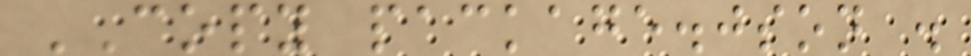COPY package.json .
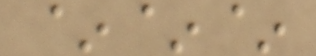~~~
